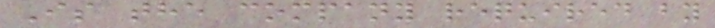Is the company required by
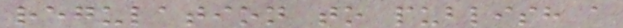regulation to publish a
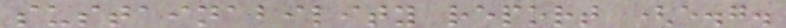sustainability report (e.g.
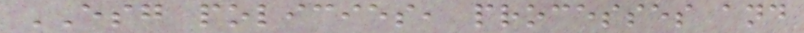ESG policies, processes and
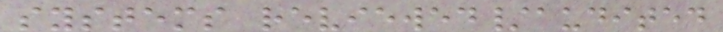systems reviewed/audited
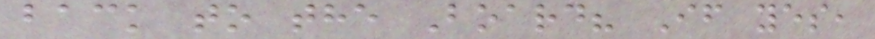back to the Board? If yes,
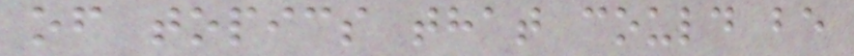of topics that could be
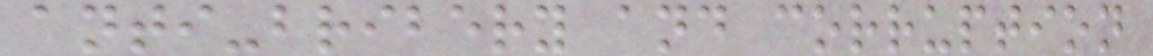anti-bribery and corruption
